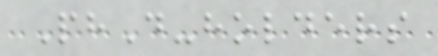PhD-holders
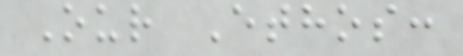Our Ethos:
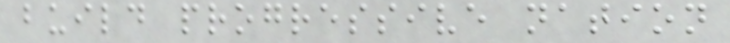build progressive nation
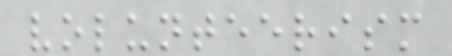volunteerism
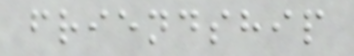friendship
